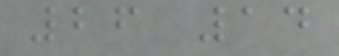26 14
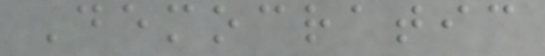Democratic
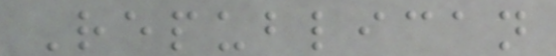Republican
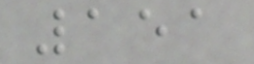151
